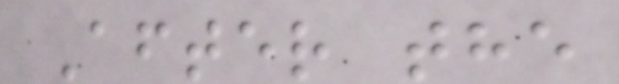After the
